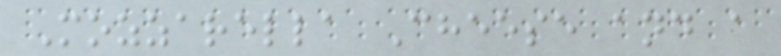Mozzarella Cheese and a
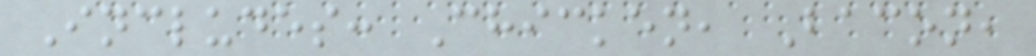Includes: Chicken, Bacon,
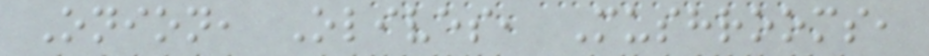Onion, Olives, Mushrooms,
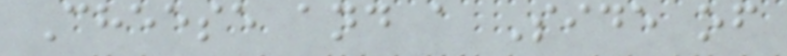Cheese and a Side of
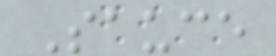Sauce
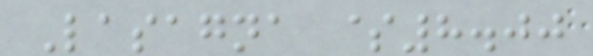Lasagna $8.00
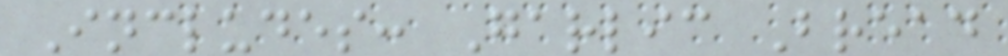Includes: Garlic Bread
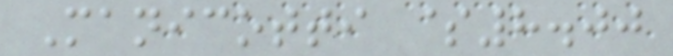Manicotti $8.00
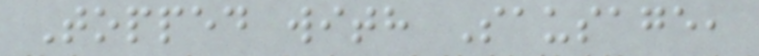Topped with Sausage,
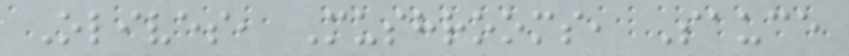Olives, Mushrooms, Sauce
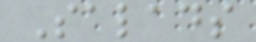Salads
